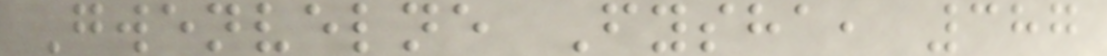Gwenvelne Fysha, 387
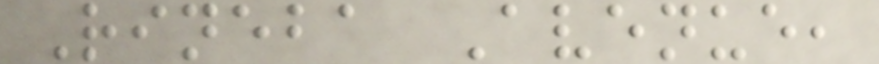Rineba Avenue,
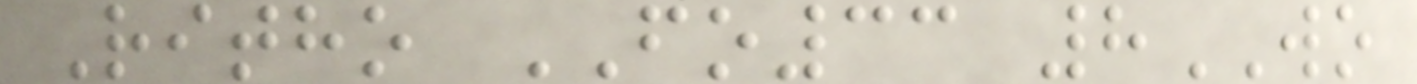Ritho FO33 8WO
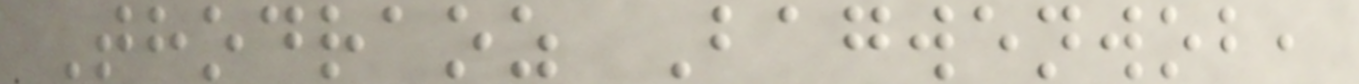Thodraoz Bagwenwob,
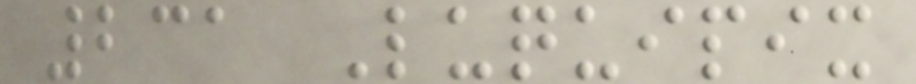231 Luquipix
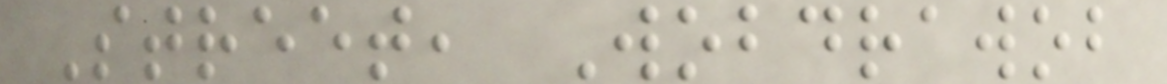Street, Wobdrawob
